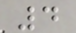4
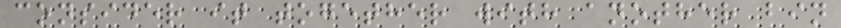consider it together with another bin
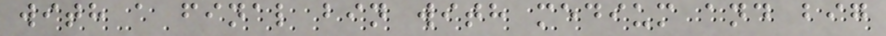with a final bin with medium and big
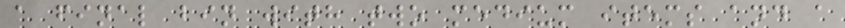a final bin with two medium items and a
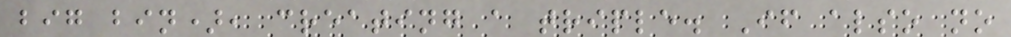big bin), creating a triple. If also no
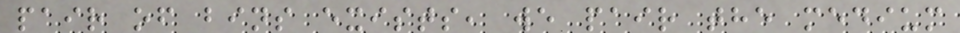pair of bins exists, we pair the medium
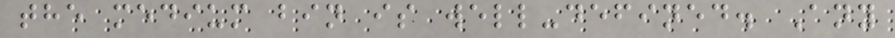the medium bin is well-defined. Any
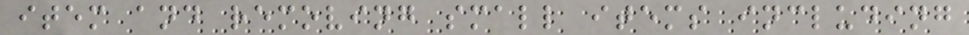item and removing small items including
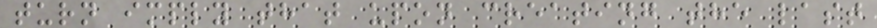turn imply that upon creating the last
